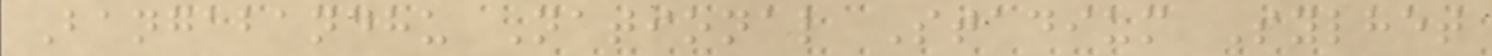Bangabandhu National Stadium Sylhet
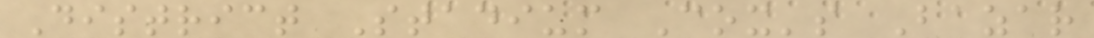District Stadium Cox's Bazar
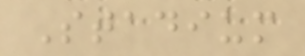Stadium
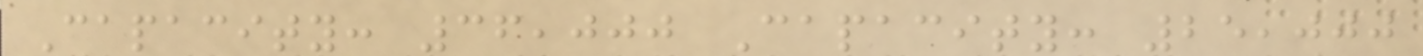Capacity: 36,000 Capacity: 25,000
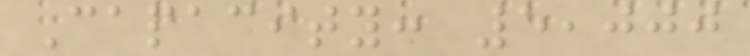Capacity: 5,000
